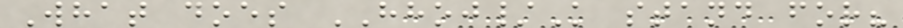What does HHOJ/K stand for?
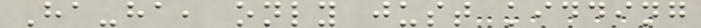Ha-ha, only just kidding
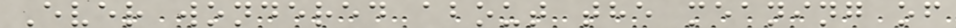Ever wondered about the meaning of
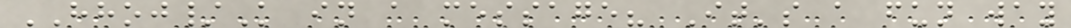HHOJ/K in a message? It's a fun way
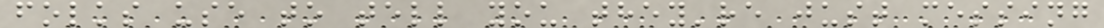folks use to tell you they're just messing
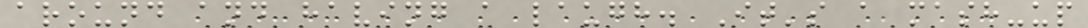around and having a laugh. It's a mash-up
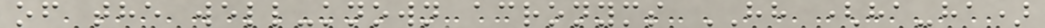of the well-known acronyms HH (ha-ha)
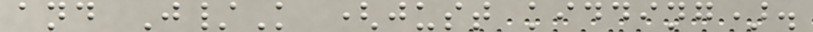and J/K (just kidding).
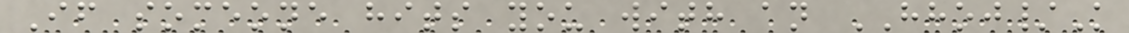If someone hits you with an HHOJ/K
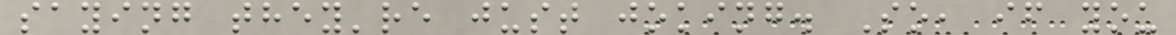saying they're just joking. So, if you
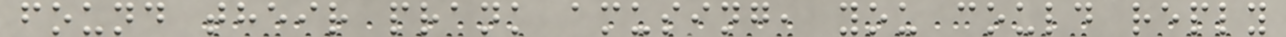found their prank amusing, you could reply
